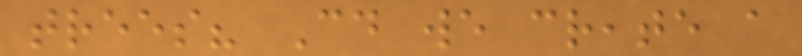trees? Could we create a
